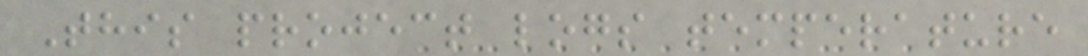This project logs temperature
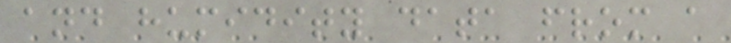and humidity data from a
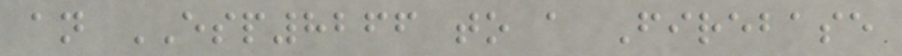an ESP8266 to a Firebase
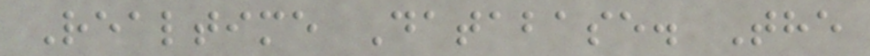Realtime Database. The
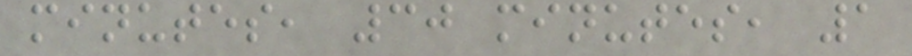minutes, 30 minutes, 1
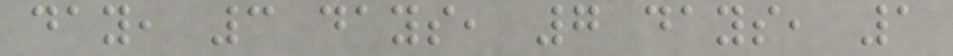day, 3 days, 7 days, 1
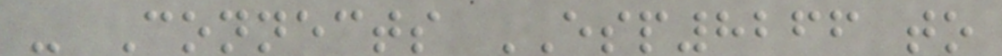- Connects ESP8266 to
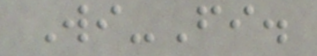Wi-Fi.
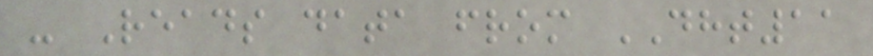- Reads data from DHT11
